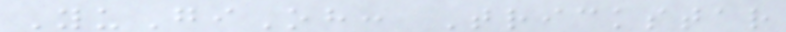YuGiOh: Trickstar
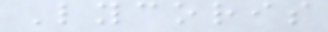Lycoris
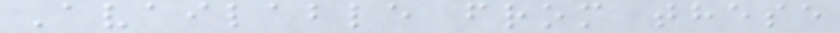Available from these
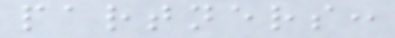partners:
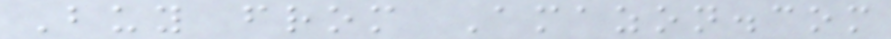Buy from Amazon.com
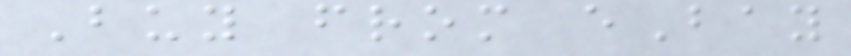Buy from eBay
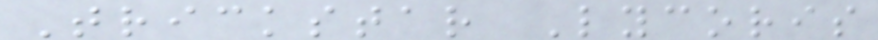Trickstar Lycoris
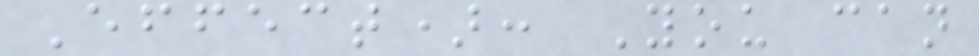Effect): You can
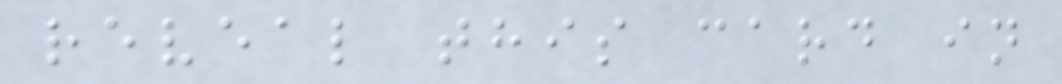reveal this card in
